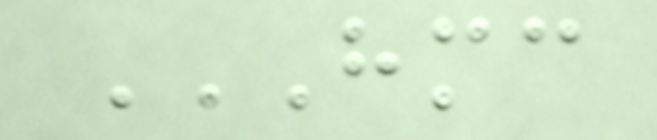HMC
